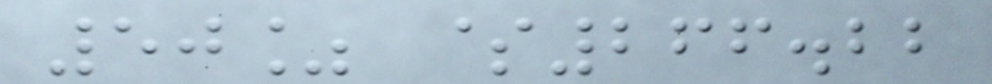50% $266.22
